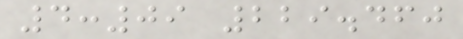4:09 229.460
